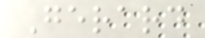Gerard
